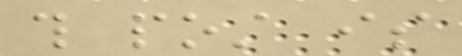this post is
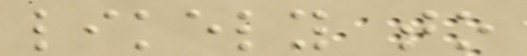likely to
